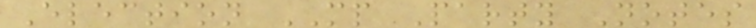Election MP Party Notes
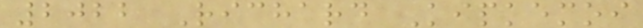2022 Richard Kipkemoi
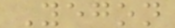Yegon
